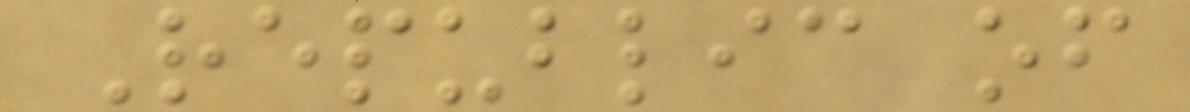Republic of
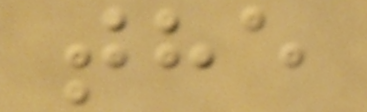the
